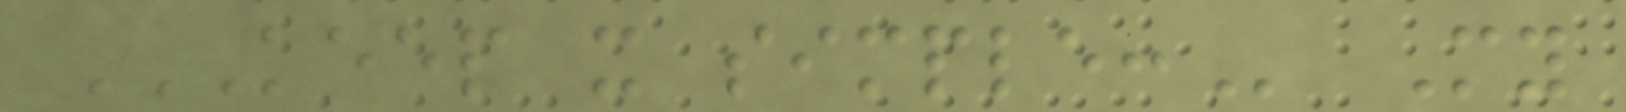KEEP IT SIMPLE: My
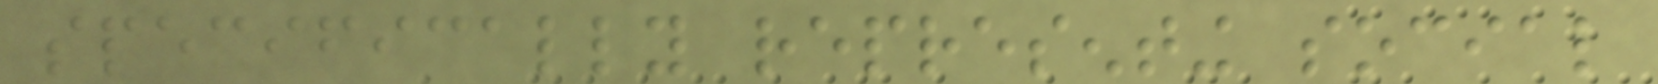specifically representing social
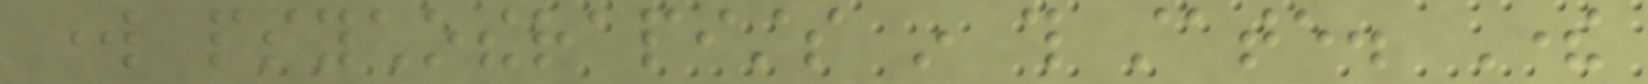work psychotherapists in this state. There
